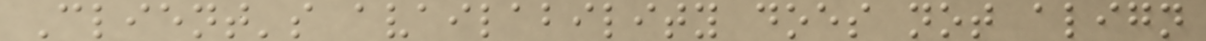Client's availability does not align
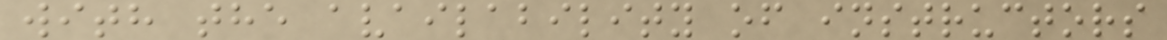with the availability of instructors
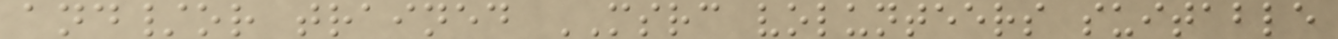and/or trained MSRC volunteers suitable
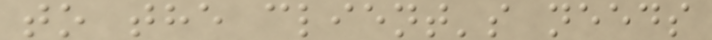to the client's needs
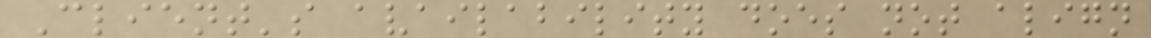Client's availability does not align
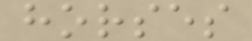horses
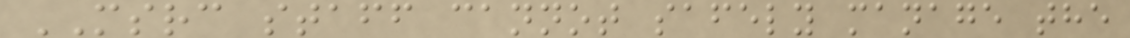MSRC staff cannot safely manage the
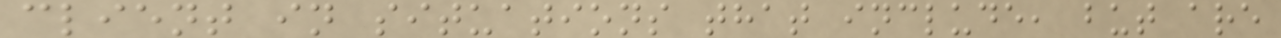client in situations that include, but are
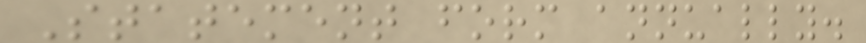Statement form annually.
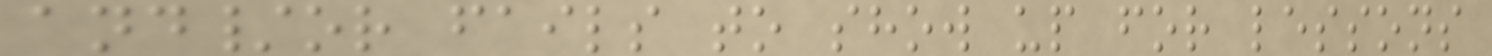and/or fails to show up for lessons
